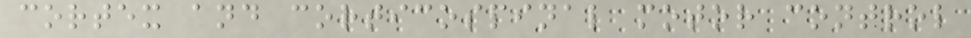cortex and corticospinal motor control
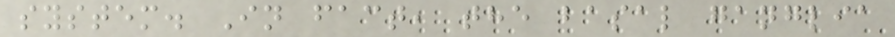system. In fact, the basal ganglia
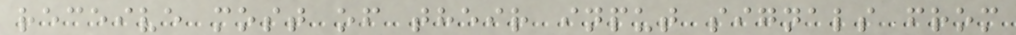receive most of their input signals from
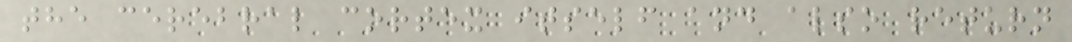the cerebral cortex itself and also return
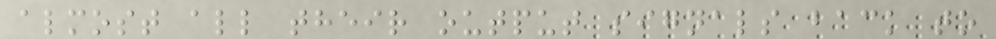almost all their output signals back to
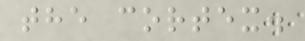the cortex.
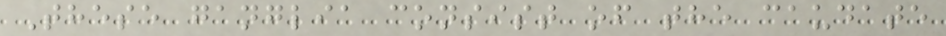These ganglia consist of the caudate
